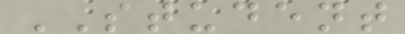STUDENT
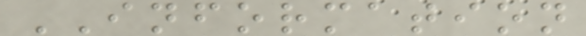INFORMATION
